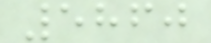5860
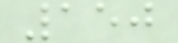150
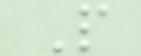P
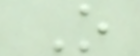O
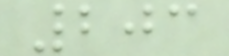203
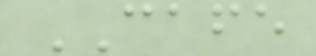CAFE
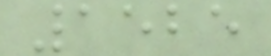1525
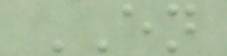EN
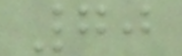70
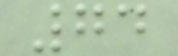74
